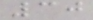30
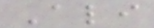Ali
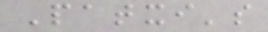Patxi's
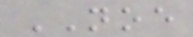NOE
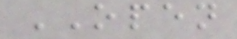OPEN
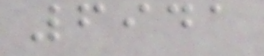6941
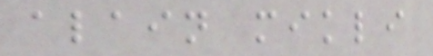alain mikli
